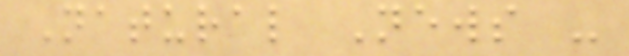Natural News -
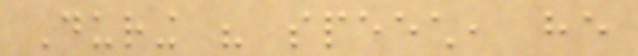During his speech, he
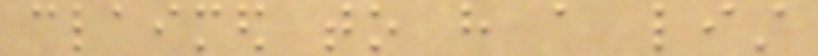claimed to have a list
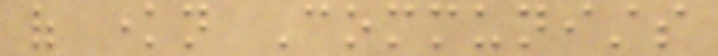of known Communists
